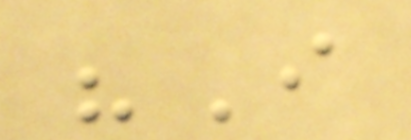"I
